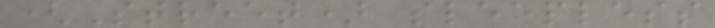(Street) sleepless
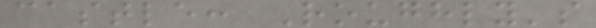castle: Roughly's
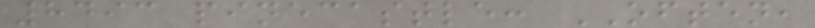8493 pinecastle: OFTEN,
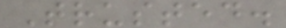Trusted.
